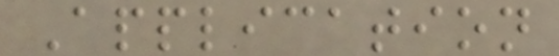Application
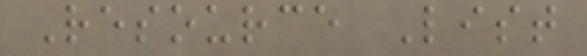Resource List
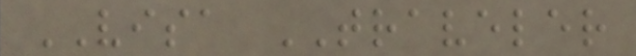VISA TRAVELER
